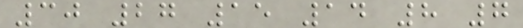30 27 15 14 8 7
